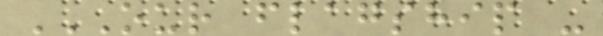OUR FLAGSHIP -
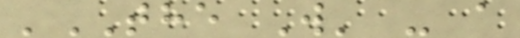'THE W' - a
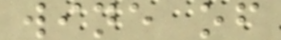wine of
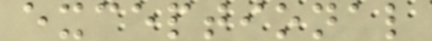exceptional
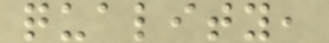quality,
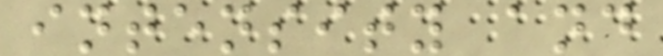intensity and
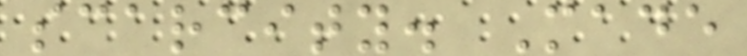scarcity. Made
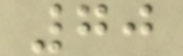70
